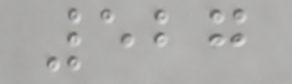527
